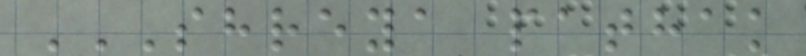SHREYA PATHAK
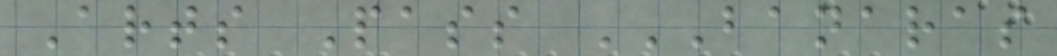Arts Pass BANARAS
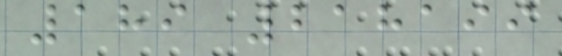189 218199
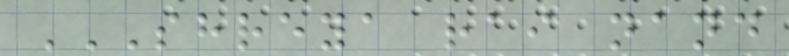SHREYA RAI NAND
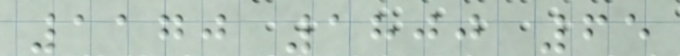1170 1800 65
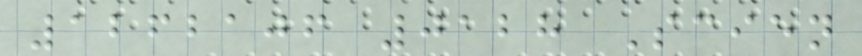1262106 0128 Scien
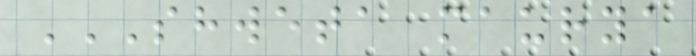SHWETA MAURYA
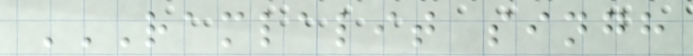RAMLALIT SINGH
